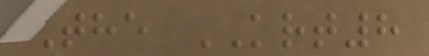The KRT8
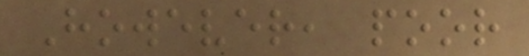However, poor
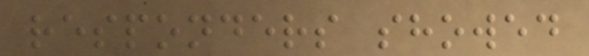responders showed
